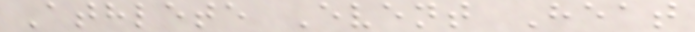Athlete Event Heat
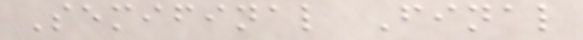Semifinal Final
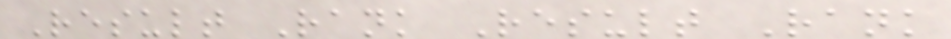Result Rank Result Rank
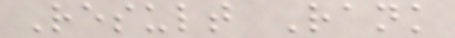Result Rank
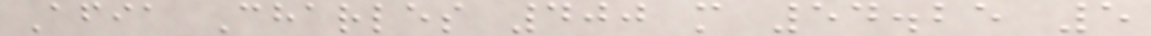Afia Charles 400 m 54.25 5
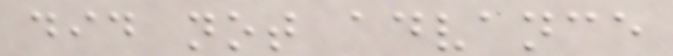did not advance
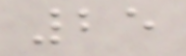25
